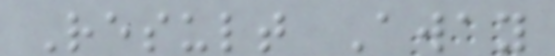Result Away
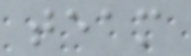team
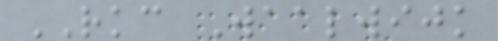RKC Waalwijk
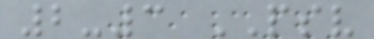2-3 PSV
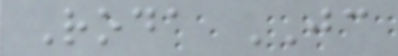Roda JC
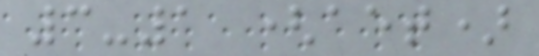3-1 (aet)
